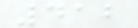412
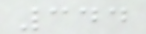344
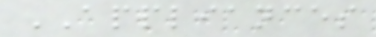APPLIANCES
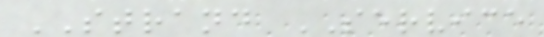STRAND SERVICE
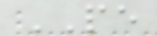PE
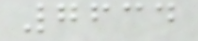7634
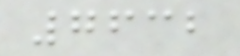7632
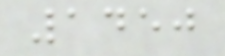1450
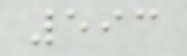593
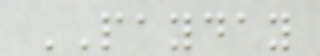PAYDAY
